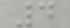4
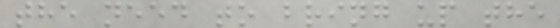the need to bring up the
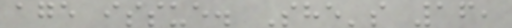age issue. She's 16,
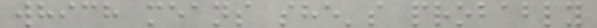which means she's probably
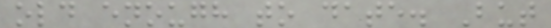old enough to date. But
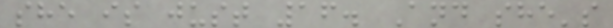she is just 16. And she's
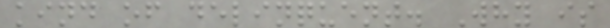kind of delinquent. Why is
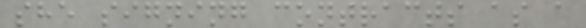she signing contracts as a
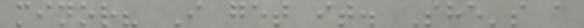minor? I get it. She's a
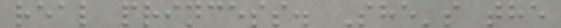real princess. She's the
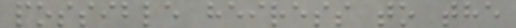possible heiress to the
